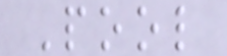Pool
